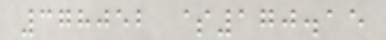378052 $170.15
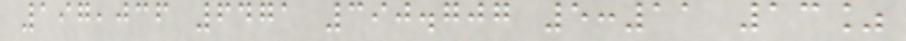197,036 6471 390.707 5:11 13%
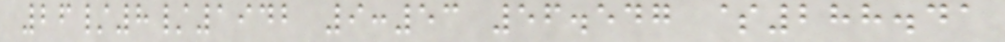26/8/1942 9:53 56.547 $288.41
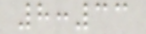8:33
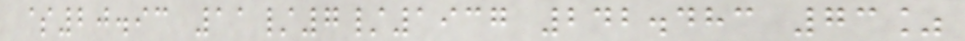$20.93 11/7/1937 242.483 73%
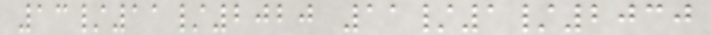13/11/2020 11/1/2030
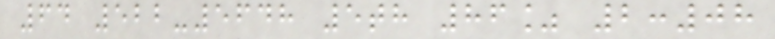64 522-5648 5th 86% 2:08
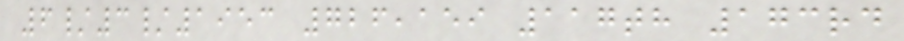6/3/1953 726,159 117th 173rd
